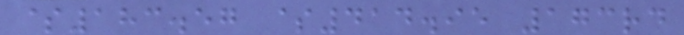$183.57 $414.95 173rd
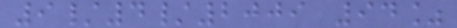9/4/2009 94%
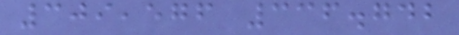309,576 336.742
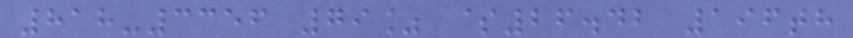818-3356 79% $26.42 196th
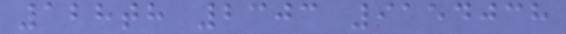128th 2303 9154038
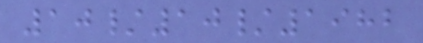10/10/1982
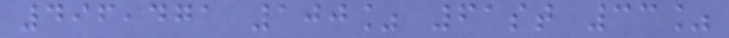496,471 100% 61st 33%
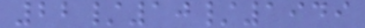22/10/1949
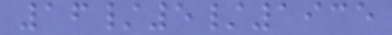16/5/1935
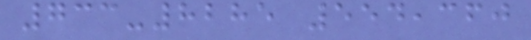733-8285 554,360
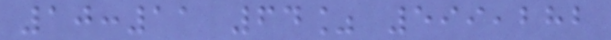10:11 64% 599,282
